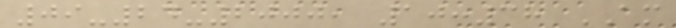09-24-2000, 10:38 AM
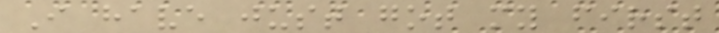I have just got my first
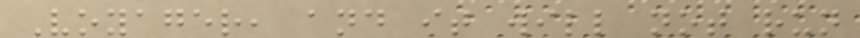Voyager, and it will not run
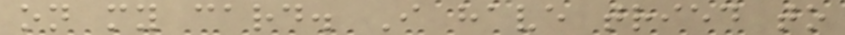on my card. I have tried to
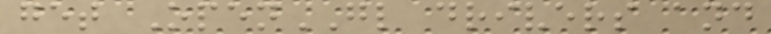get OpenGL drivers and
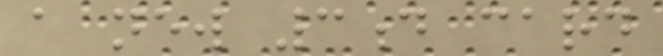a new 3d card
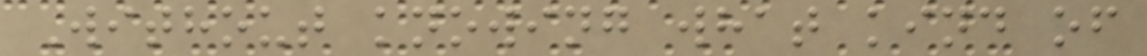Without knowing what kind of
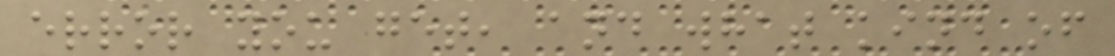error you get, and what kind of
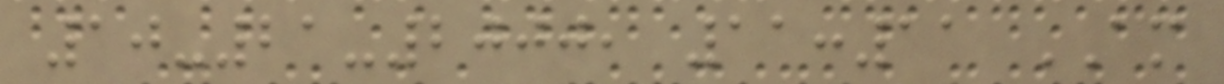10-21-2000, 11:11 AM
